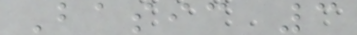Basic 3
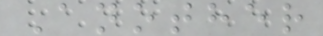Another
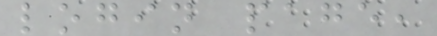login page,
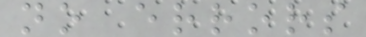no errors
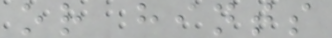or hints
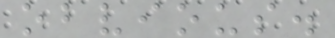obvious.
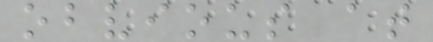obvious at
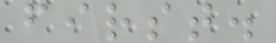first.
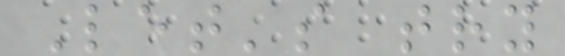Let's try
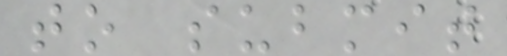to submit
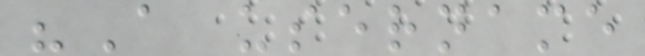"A username
